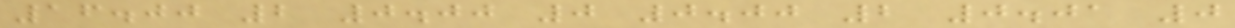16.00 2 0.00 0 0.00 2 0.01 0
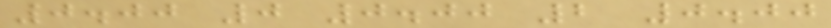0.00 0 0.00 2 0.00
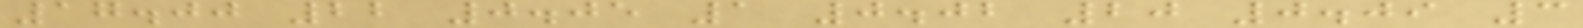17.00 22 0.05 1 0.02 20 0.09 3
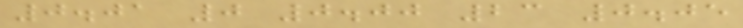0.01 0 0.00 23 0.05
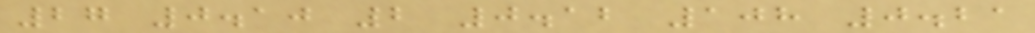27 0.10 2 0.12 108 0.21
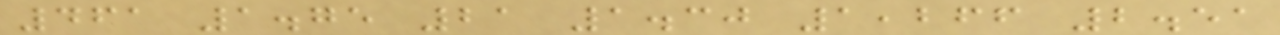461 1.75 21 1.30 1,266 2.51
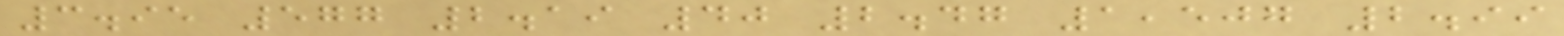3.95 577 2.19 40 2.47 1,507 2.99
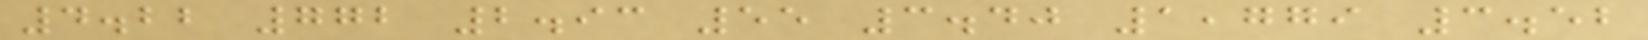4.22 772 2.93 55 3.40 1,779 3.52
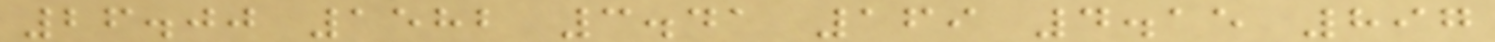26.00 1582 3.41 169 4.15 897
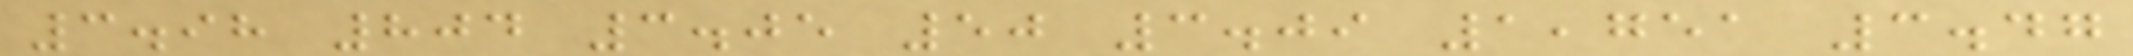3.98 804 3.05 50 3.09 1,751 3.47
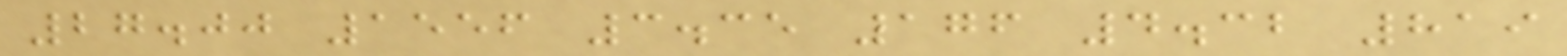27.00 1556 3.35 176 4.32 819
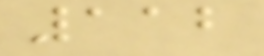112
